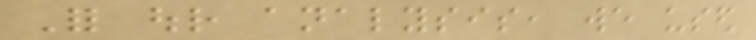For our analysis, we used
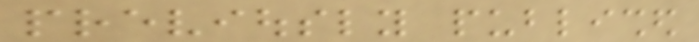previously published
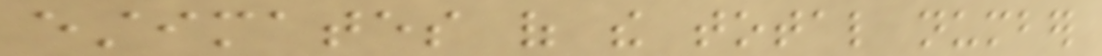estimates of the total number
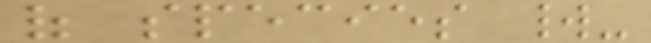of species world-
